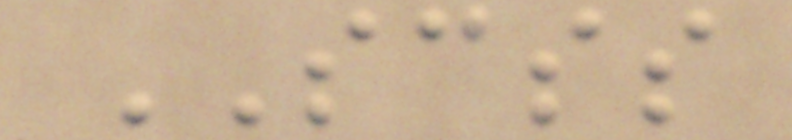SCSS
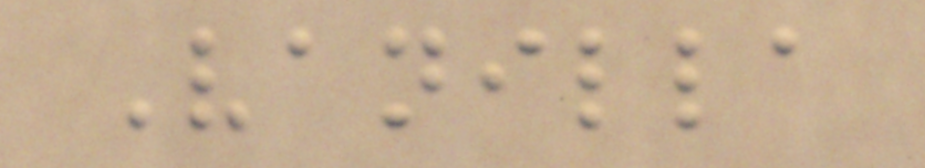Vanilla
